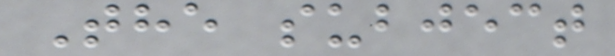The subject
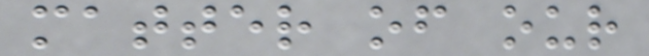matter of our
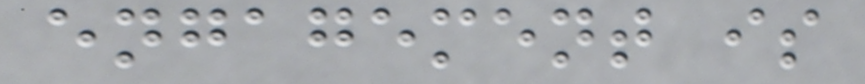engagement is
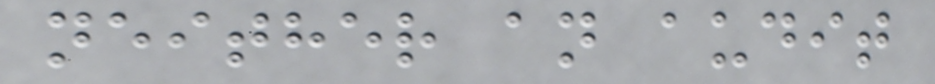neither an audit
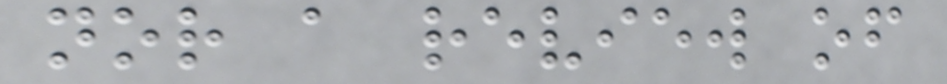nor a review of
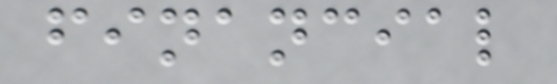financial
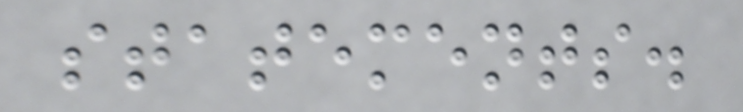statements.
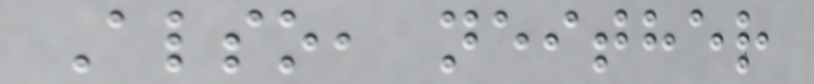Also, neither
